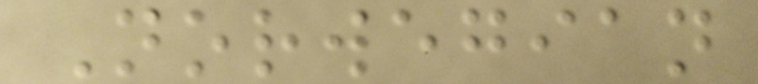Norwegian
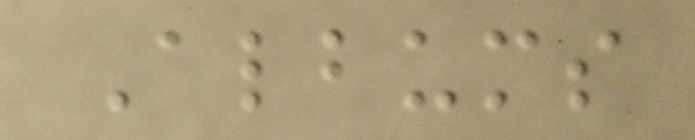Albums
